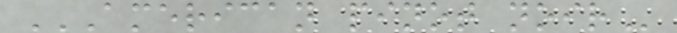AMERICAN PINOT NOIR
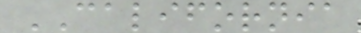CALIFORNIA
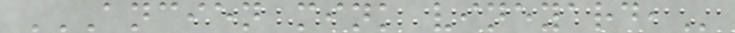ANCIEN MINK VINEYARD,
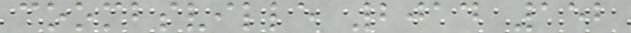coombsville 2014 152
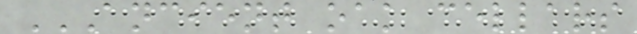ANCIENT OAK CELLARS
